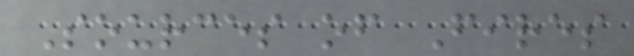Sources of Fires
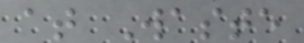at Waste
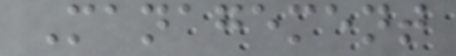Management
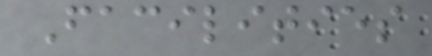Facilities
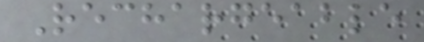Rechargeable
